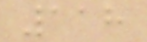118
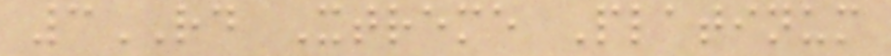3RD Xtreme Platinum
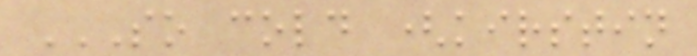SO COLD (KIRSTIN
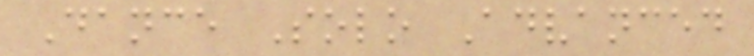Dance Solo Advanced
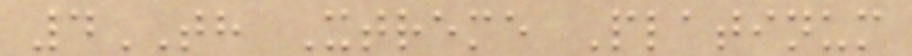4TH Xtreme Platinum
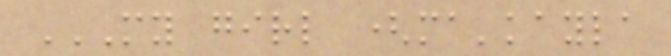MY GIRL (MA'KAYLA
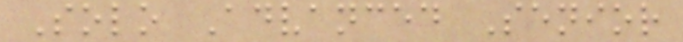Solo Advanced Senior
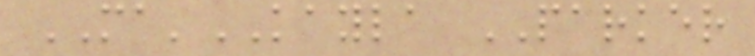MA'KAYLA PARKER
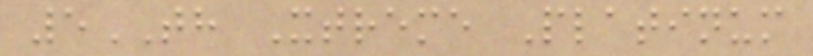5TH Xtreme Platinum
